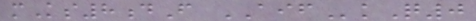mKs8dF AIFkQ0
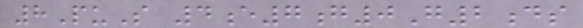8PuS 4e7g0G2ds
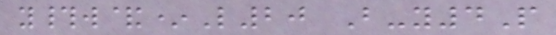y#w&*L20 B-y4P
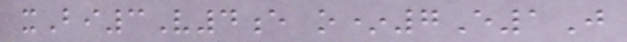xBi3V4e o*7E1J
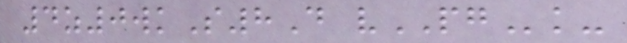4z0wkS8D vPGk-
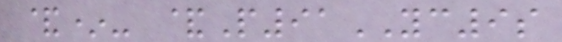&*- &P91YC9s
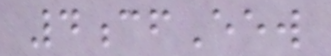4cfEew
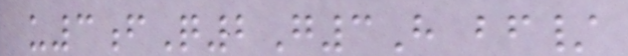u3fQ2G3H bf/
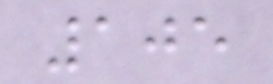105
